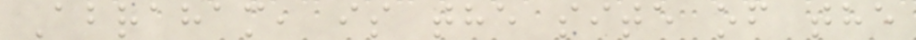Abraham, is the site of the
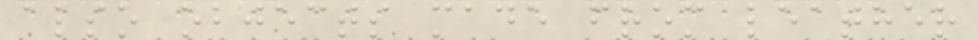also objects made from leather
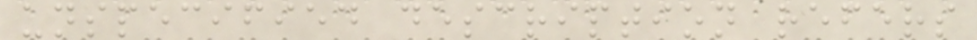unspecified description refers
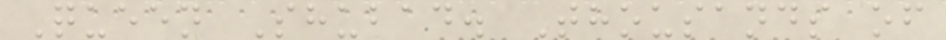Queen Shubad. Thousands of
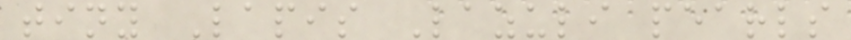tiny Lapis Lazuli pearls
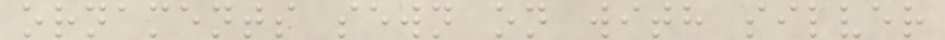ornaments sewn on with silver
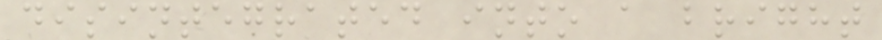disintegrated into a bright
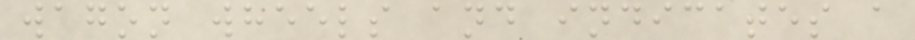wagon wheels and indicates a
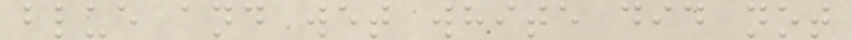blue and wet white did not
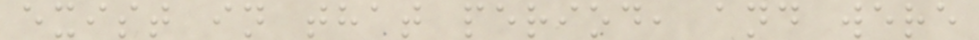exist in that period, and were
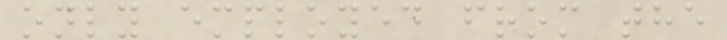only employed from the
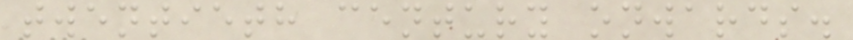twentieth century onwards.
